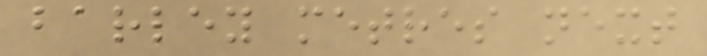barley metres next
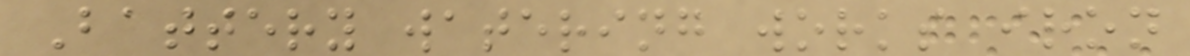Battery watering works iron
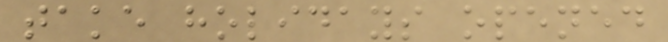take holidays opened
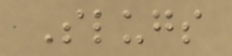Slugs
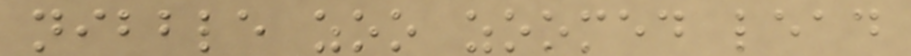nibble zoo zoomed lead
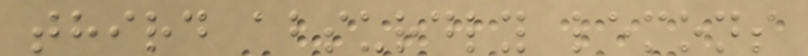third absurdly lemons
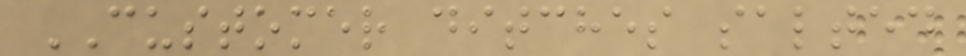CUSTOMER ditches salted
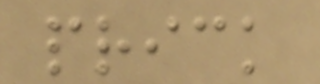prick
